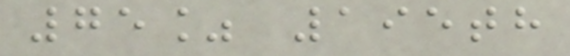75% 195th
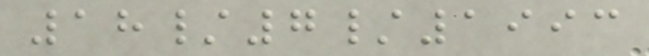18/7/1993
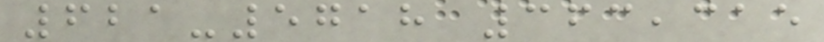621-5718 363,315
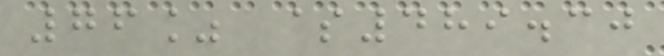76% $489.30
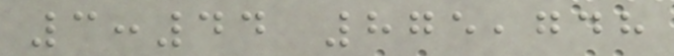3:44 875,748
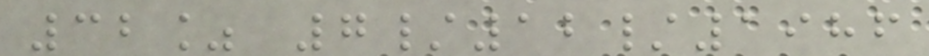32% 7/12/1986
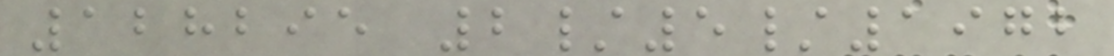128295 2/5/1972
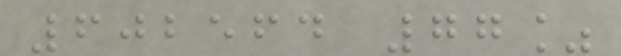602564 77%
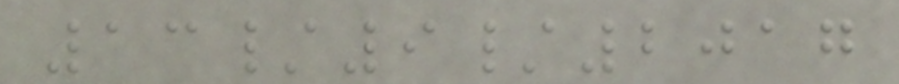13/9/2017
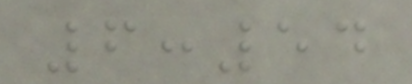6:54
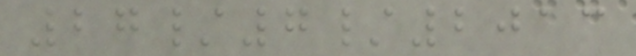27/7/2013
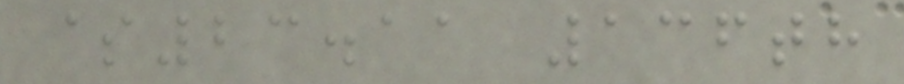$23.11 136th
